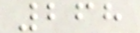268
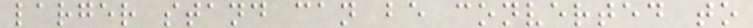larger stand can be converted to
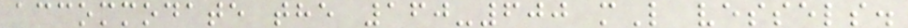accommodate the 160-600 mL vessels.
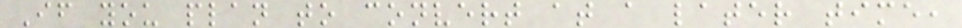If you plan to convert at a later time,
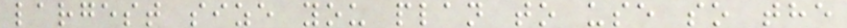largest size you plan to use so the
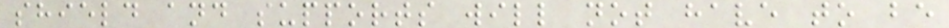shield and supports will not have to be
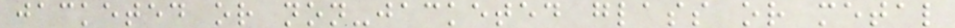jacketed or non-jacketed glass or metal
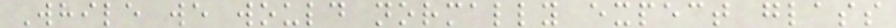While we would normally expect glass
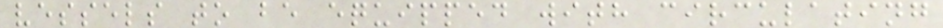vessels to be equipped with circulating
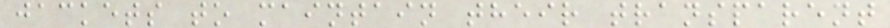jackets to maintain their transparent
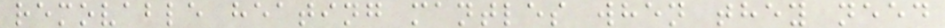removable heating mantles when they need
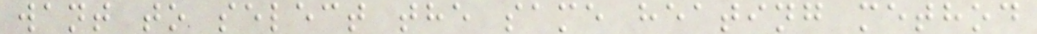want to select the same heating method
